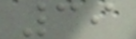39
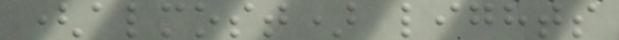(almost) lights
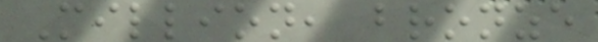Million, bronze
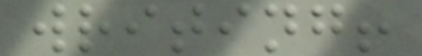writing!
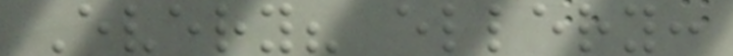Every? ellery:
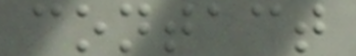contact
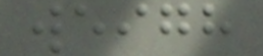weigh
